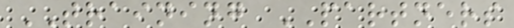TRAINING PARTNERS
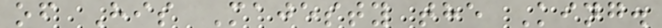of His Majesty the King.
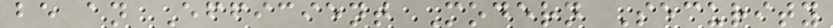be an Efficient Modern Security
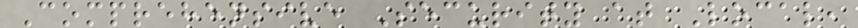Comprehensive Security at Local,
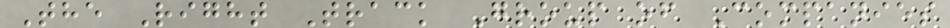The Right Track Group of Companies
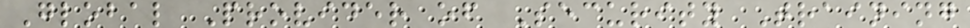Global Provider of Security Training
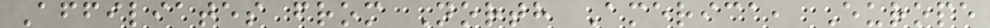Affiliates from North America, Europe
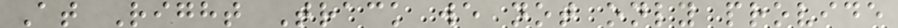At Right Track we not only provide
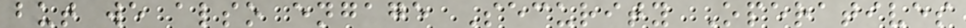but we also engage Security Operatives
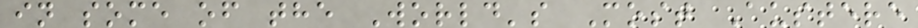in some of the World's Most Austere
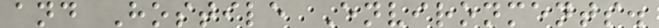and Hostile Environments.
